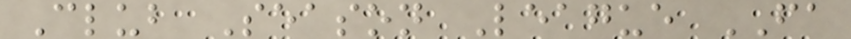Club Season League FA
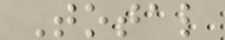Total
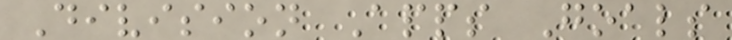Division Apps Goals
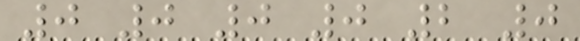0 0 0 0 2 0
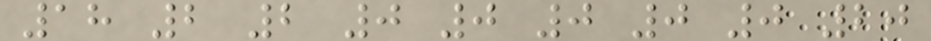18 2 2 0 0 0 0 0 20
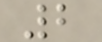2
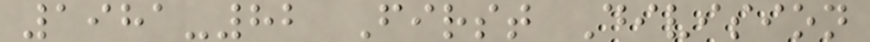1981-82 First Division
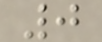0
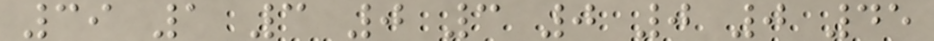39 1 3 0 3 0 0 0 45
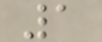1
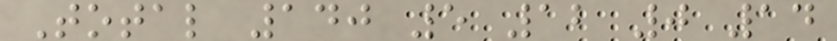Total 140 5 12 0 14
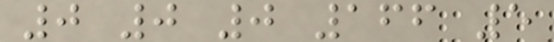0 0 0 166 5
